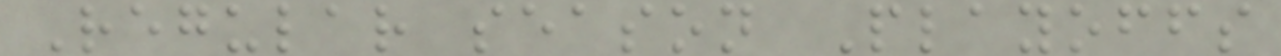Regular season Playoffs
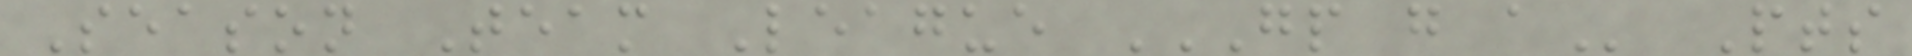Season Team League GP G A Pts
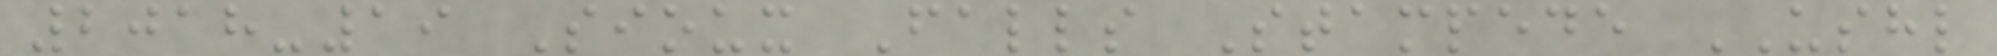2018-19 Sioux Falls Stampede USHL
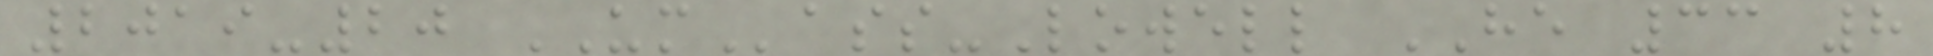2019-20 UMass-Lowell HE 33 8
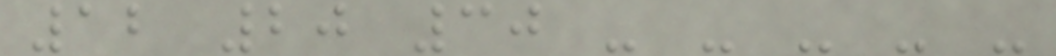12 20 30 - - - - -
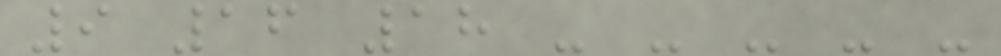9 16 18 - - - - -
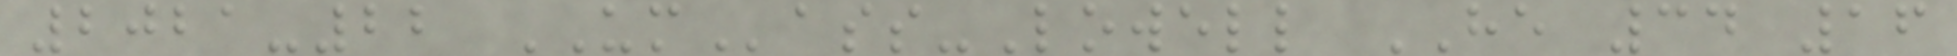2021-22 UMass-Lowell HE 34 16
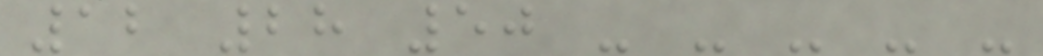12 28 50 - - - - -
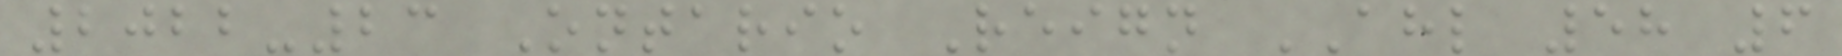2022-23 Ontario Reign AHL 58 6
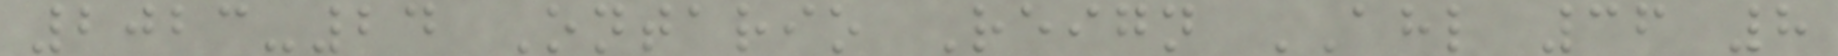2023-24 Ontario Reign AHL 36 8
